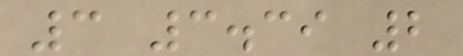3 3.39 2
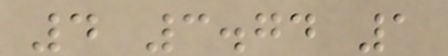4 3.74 1
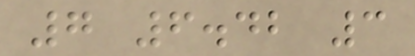7 6.42 3
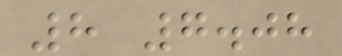8 7.08
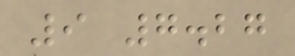9 7.27
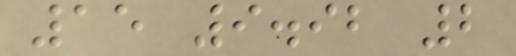15 9.92 2
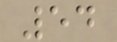54
